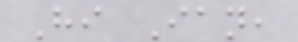Hi Ian,
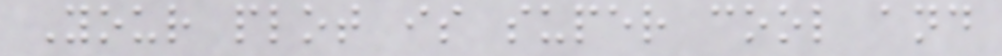Your plot is super cool and
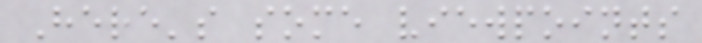Here's some viewpoints
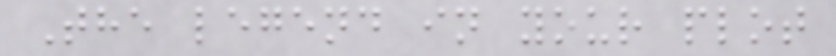The legend in your plot
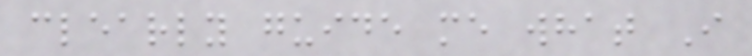clearly guide me what I
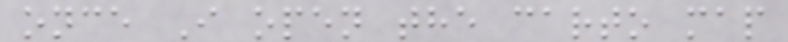once I open the carto map
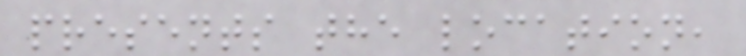presents the location,
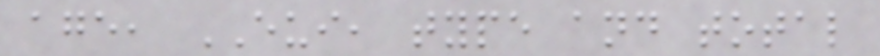age, EUI, type and total
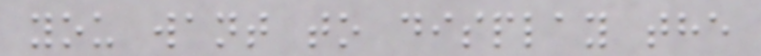you want to display the
